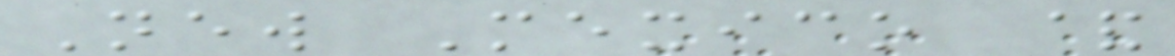New Mexico &
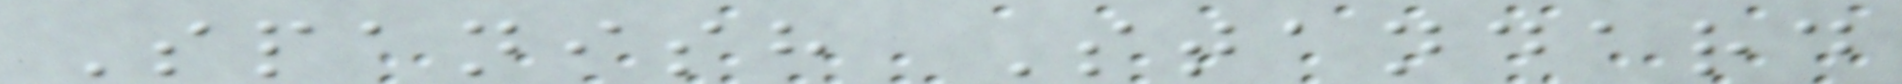Spanish Standard
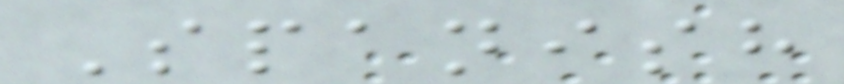Spanish
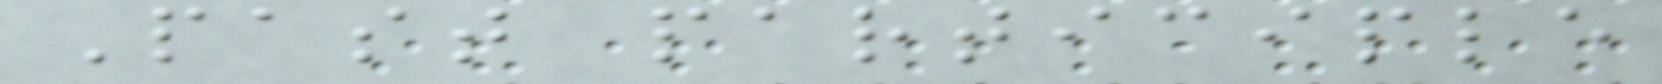Past participle
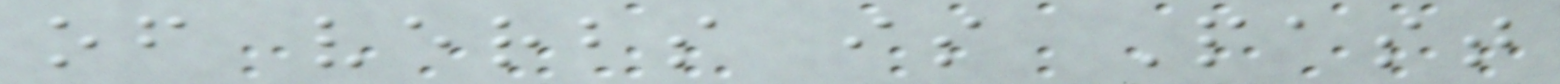of verbs is Past
